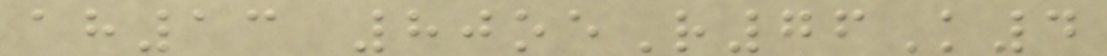ah13 80oeR76K4
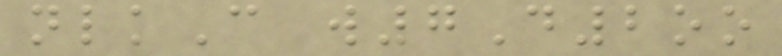nlkC w7D2oo
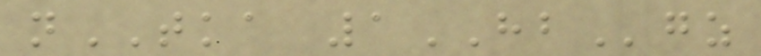nTKA 1HBgz
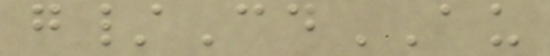g/CdAU
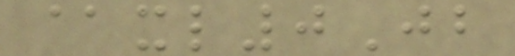@xl0Jb
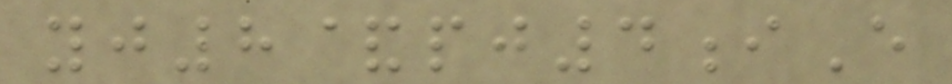yj8&pj4iE
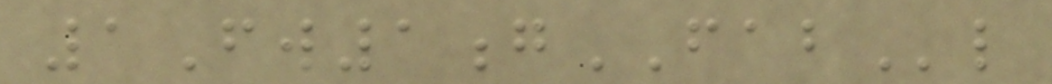1Fw1gFABl
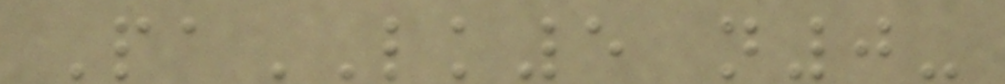PaLK5 n0-
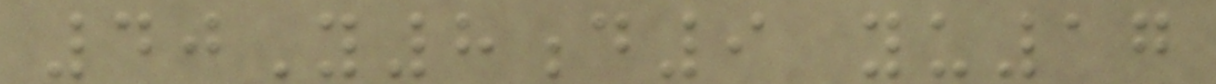40Y8d9 yu17
